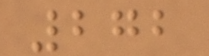272
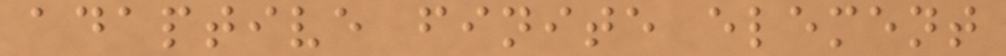adaptive finite element
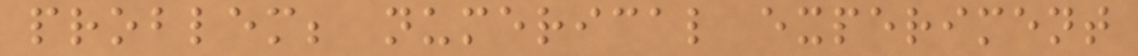problem; numerical experiment
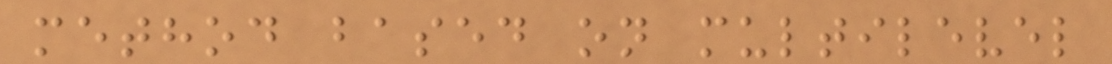method based on multilevel
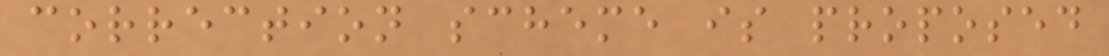correction scheme is proposed
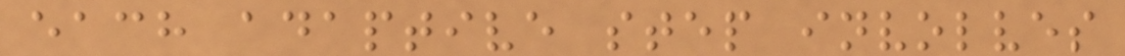each adaptive step involves
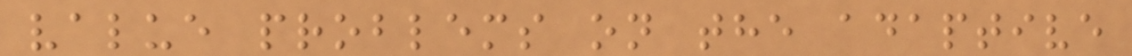value problems on the adaptive
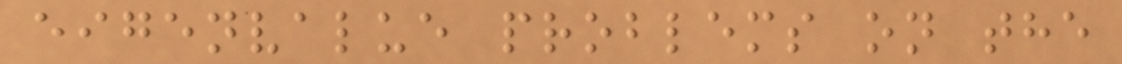eigenvalue problems on the
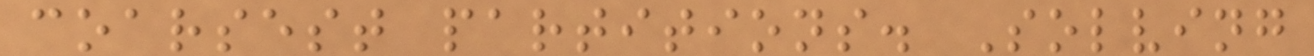coarsest partitions. Solving
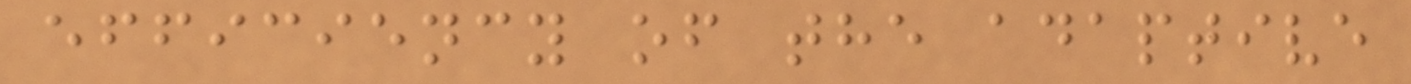efficiency of the adaptive
